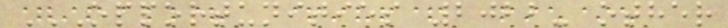OPPORTUNITIES 2022- OTHER
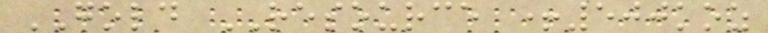GOLD RESOURCE +500koz
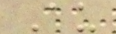Au
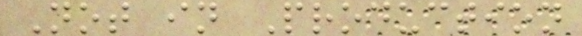Not in Production
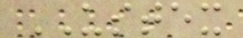USTEX
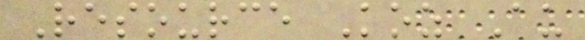Resource Koz Au
